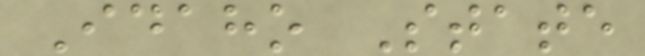Idaho State
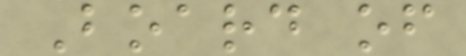Board of
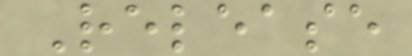Release
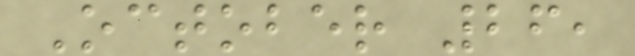October 26,
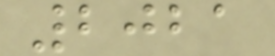2021
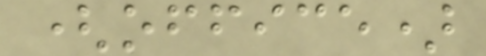(office)
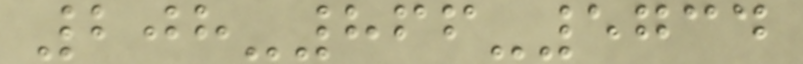208-866-5734
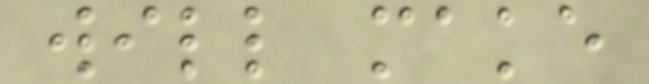will make
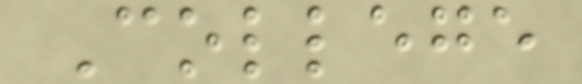College
